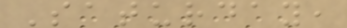Saturday,
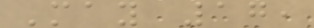May 17,
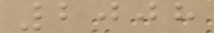2008
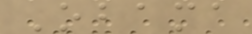Obama
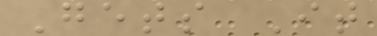Gets It
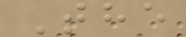The
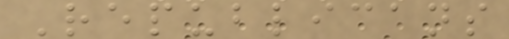Republicans
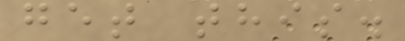get this.
